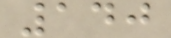140
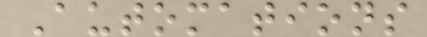Automations
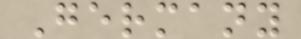Germany
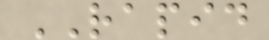RAPID
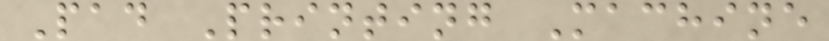Pad Printing Machine
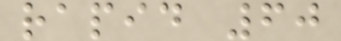rapid 60
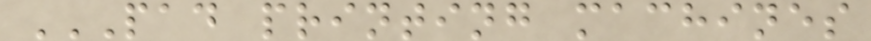PAD PRINTING MACHINES
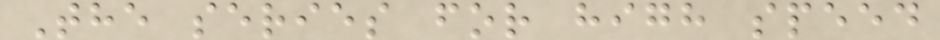The series for high speed
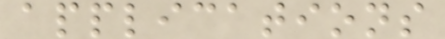applications
